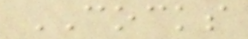COCKS
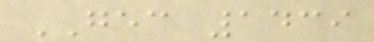GEC 1439
